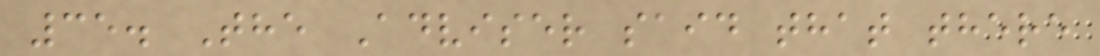35. The Adviser said that there
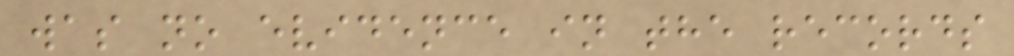was no evidence in the records
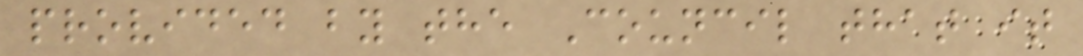provided by the Council that it
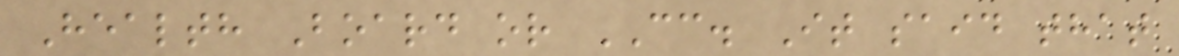Health Board or CC. It said that
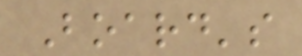Board's
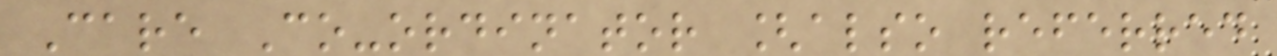Care Co-ordinator [also referred
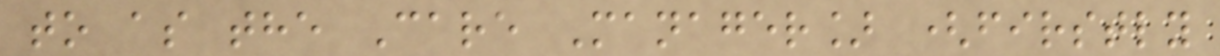to as the Care Manager] (firstly
